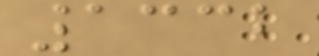1332
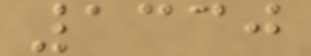1330
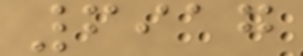6917
